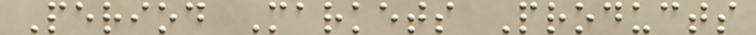Period Markets Products
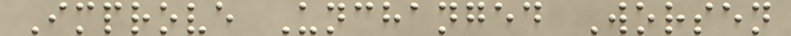Improve Unchanged Worsen
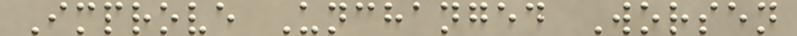Improve Unchanged Worsen
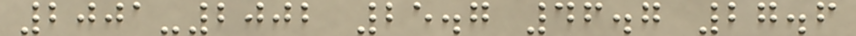2001-2002 25.7 46.7 27.6
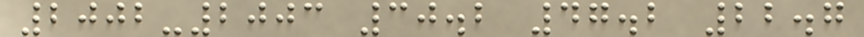2002-2003 30.2 47.2 22.7
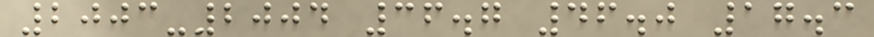2003-2004 36.7 46.0 17.3
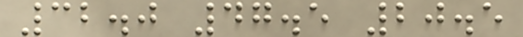32.0 47.5 20.5
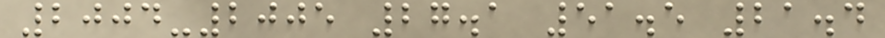2004-2005 27.1 51.5 21.4
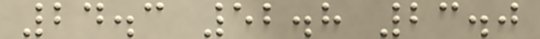24.3 52.8 23.0
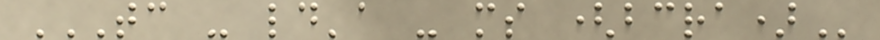TC - LD'A - MS (BCRA)
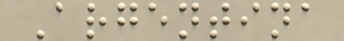Argentina
